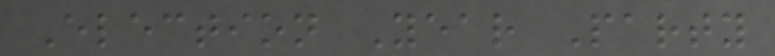Election Year Party
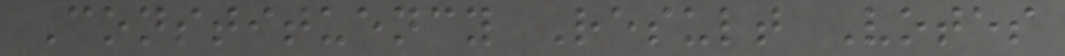Constituency Result Votes
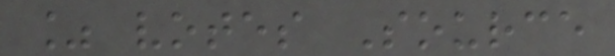% votes Source
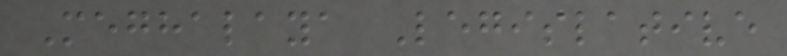Meghalaya Legislative
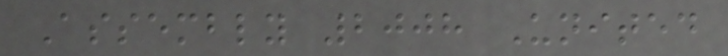Assembly 2008 United
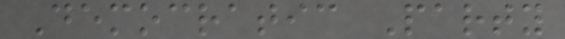Democratic Party
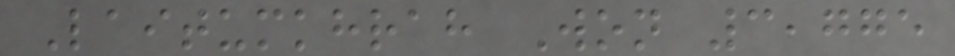Laitumkhrah Won 3,775
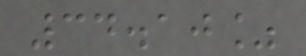34.10%
